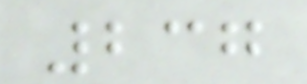237
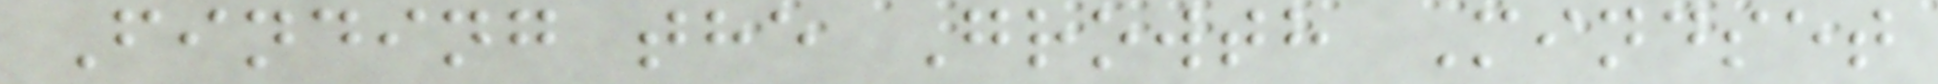Finding the Growth Mindset
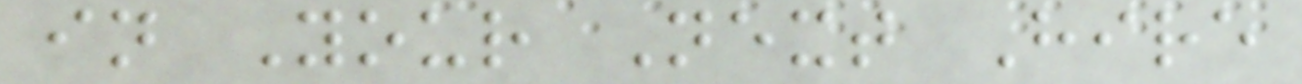in Your Next Hire
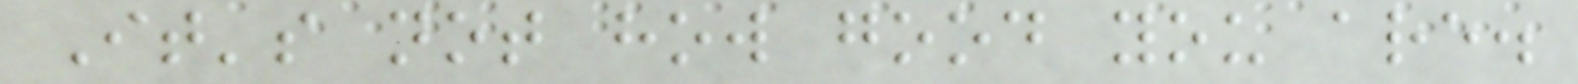It's not how good you are.
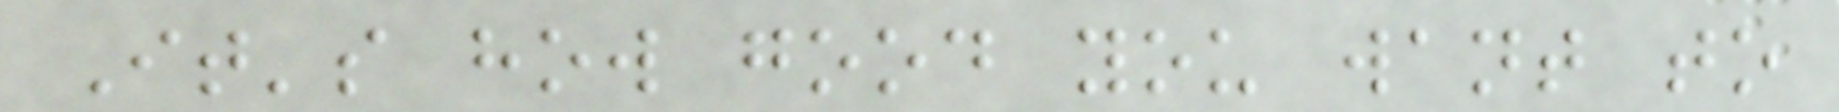It's how good you want to
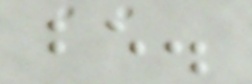be.
